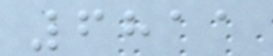6811
